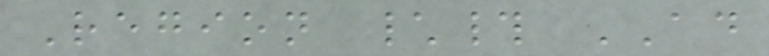Region \# AD
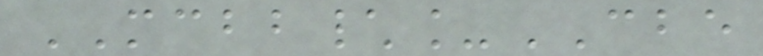MCBB\_CBE
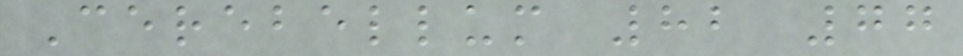Cerebellum 82 77
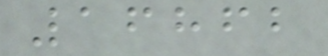16862
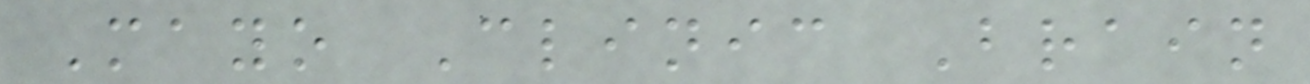Mayo Clinic Brain
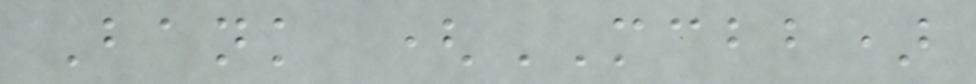Bank (MCBB)
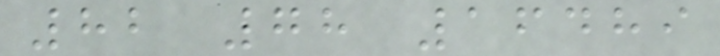82 78 16489
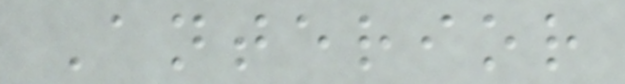Anterior
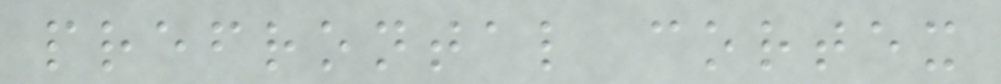prefrontal cortex
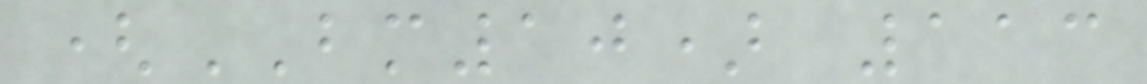(BM10) 113
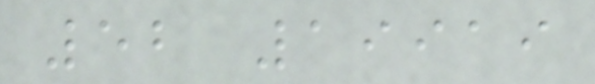52 19919
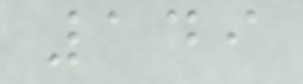149
